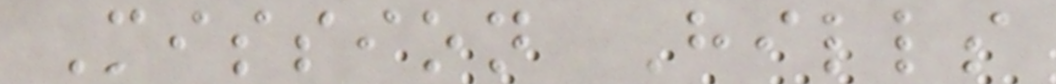Mission Hills
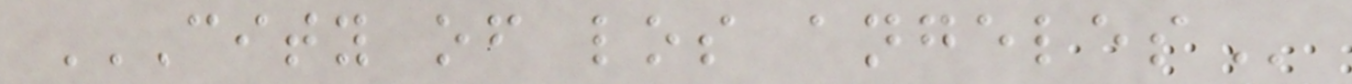CITY OF LOS ANGELES
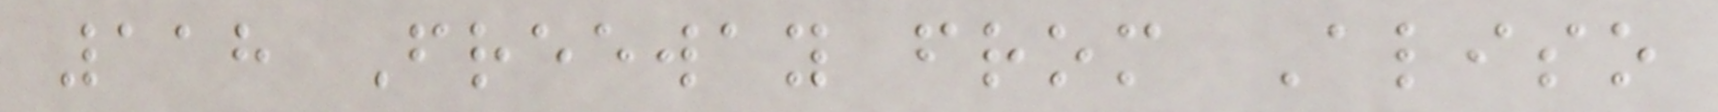118 Freeway from Aliso
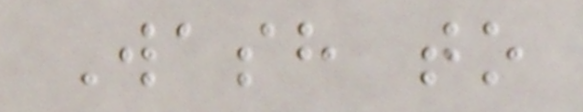Wash to
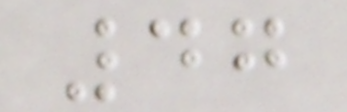47
